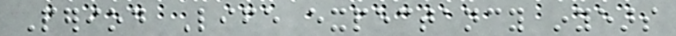Period Life expectancy inyears
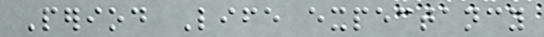Period Life expectancy
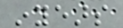inyears
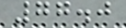77.0
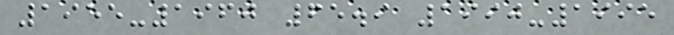1955-1960 65.9 1990-1995
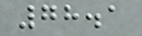78.1
